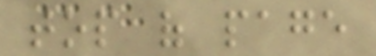top of page
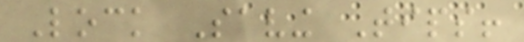Lock Saving Tips!
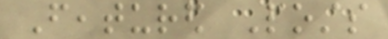Featured Posts
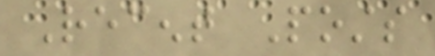Recent Posts
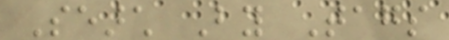Search By Tags
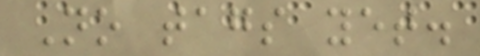No tags yet.
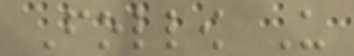Follow Us
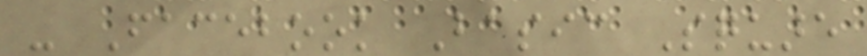- Facebook Basic Square
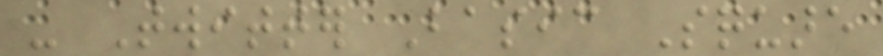- Twitter Basic Square
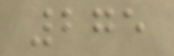275
